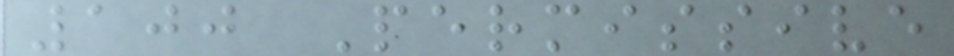100 Permissive
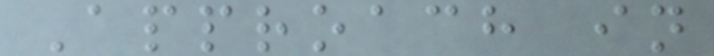Approach in
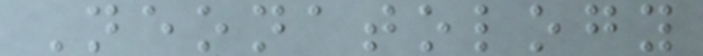Neonatology
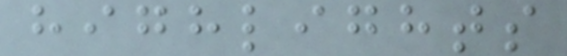highlights
